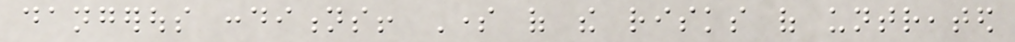dangerous conditions! Some of the risks of untreated
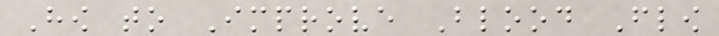How to Improve Blood Flow
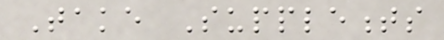Take Supplements
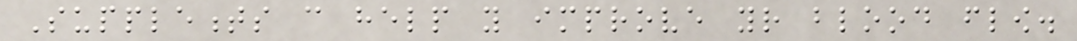Supplements can help you improve your blood flow.
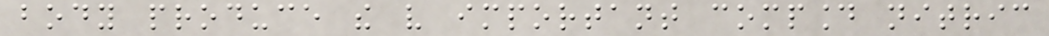body produce the very important compound nitric
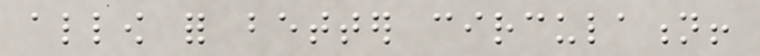allow for better circulation!
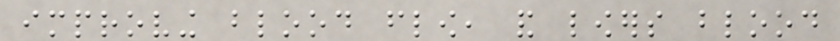improving blood flow, and lowers blood
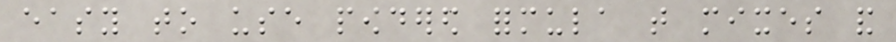easy to use powdered formula that mixes and
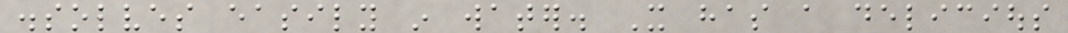dissolves easily in water. It has a delicious
